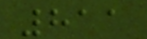811
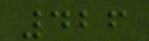426
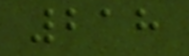218
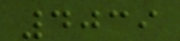4039
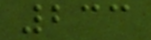233
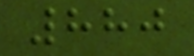880
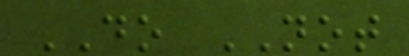DO NOT
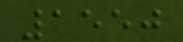1550
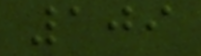109
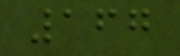167
